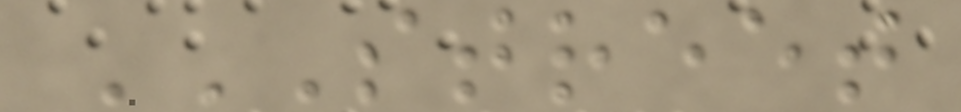STREET
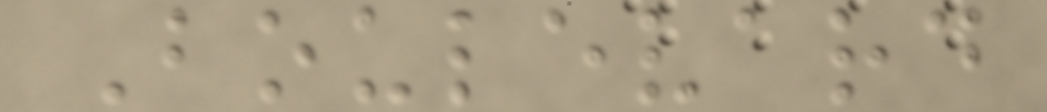Boulevard
